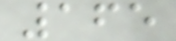165
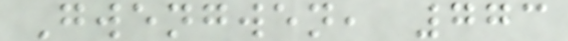Gwengwen, 773
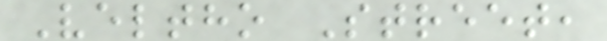Veltho Street,
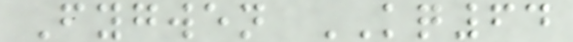Fygwen KQ64
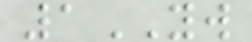1YW
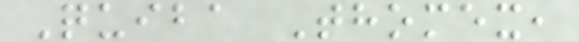Quiba Thomex,
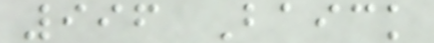996 Baick
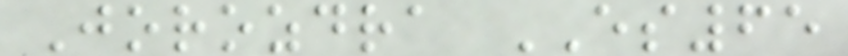Jorozdra ES65
